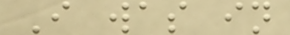I was in
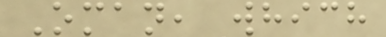Oman, which
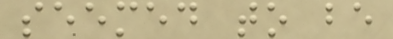seemed to be
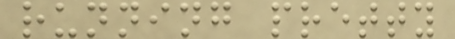running pretty
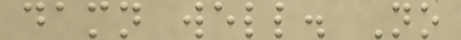damn well. No
